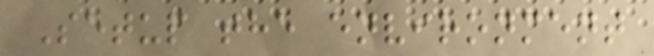Setup the environment
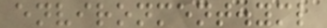environment.yml
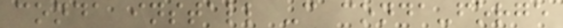conda install -c conda-forge
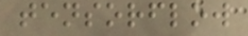tensorflow
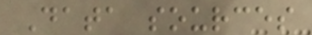Data sources
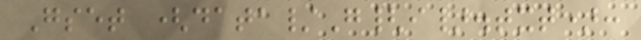Gset (data/G{i}.txt):
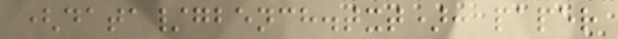(data/gbench.txt): paper
